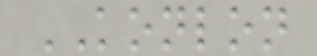KONLON
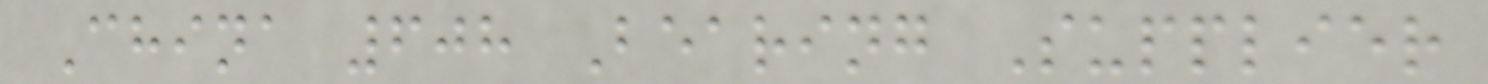China 608 Bearing Supplier
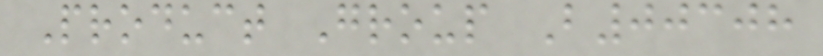Product Group B00308
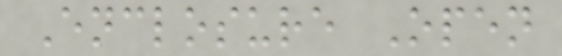Enclosure Open
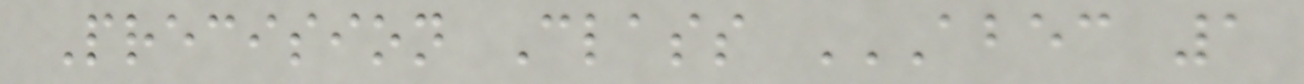Precision Class ABEC 1
